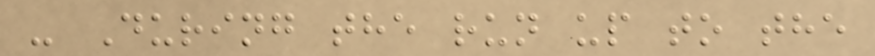- During the run up to the
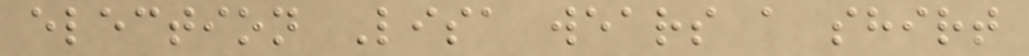election Lisa wears a shirt
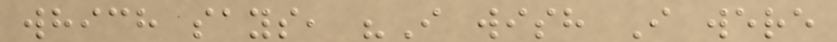which says, "I wish I were
